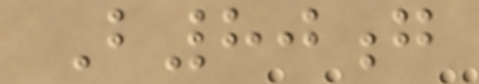B80g
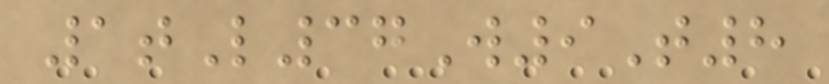1tL37W9T8
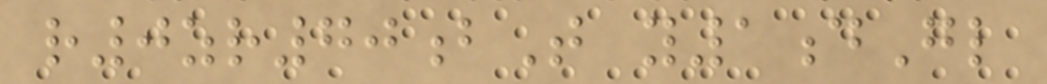r0zr70bT y1dGl
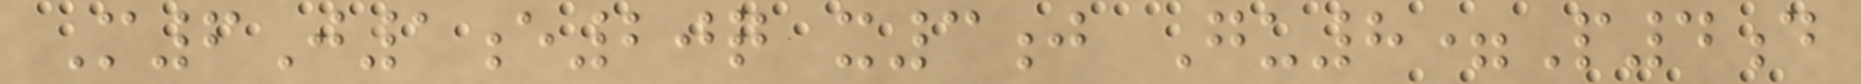M6J1e20q x3j Gu8=P4d
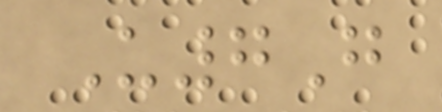U7G
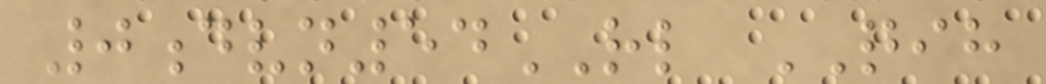0dvn54RL QIH
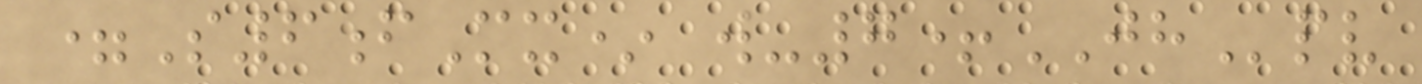=S6fMx* w-7+JHpv
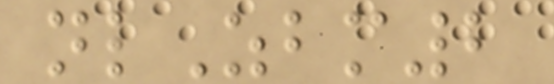nlZbm2
